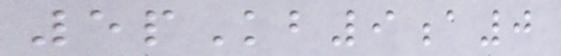5pKb9a0
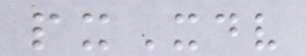pxXdv
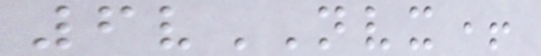6vNVX+
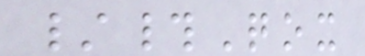/#Qox
